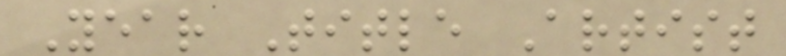Year Title Artist
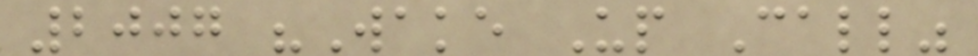2007 "Wake Up Call"
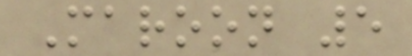Maroon 5
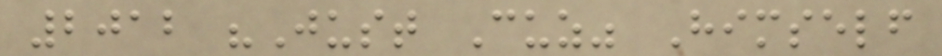2012 "Just Cuz" Himself
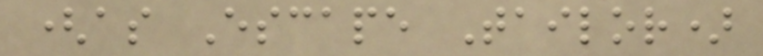(as Escape Tailor)
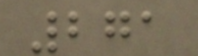271
